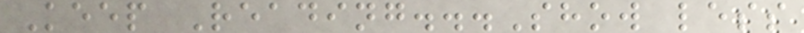Keep Reading...Show less
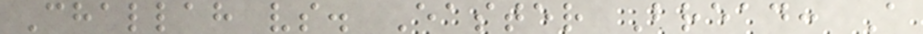Challah vs. Easter Bread: A
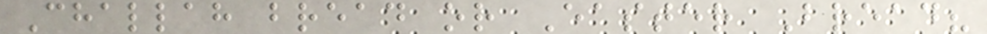Challah bread or Easter Bread?
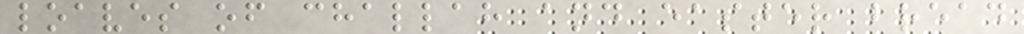loaves of challah and easter bread
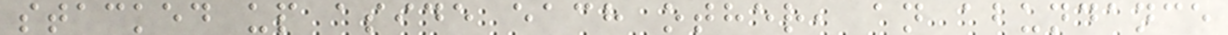stacked up aside each other, an abundance
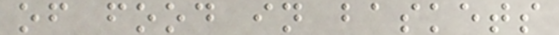of food in baskets
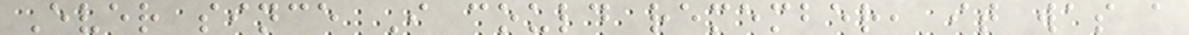Ever since I could remember, it was a
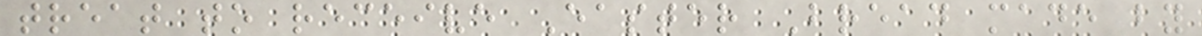treat to receive Easter Bread made by
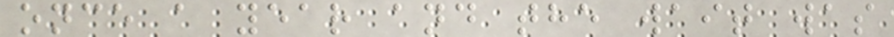once a year and the wait was
